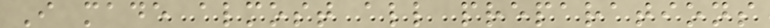I made almost all preparations
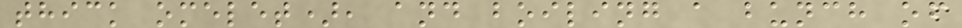thick omelet), and boiling a bunch of
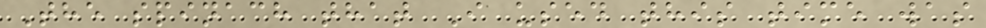The spinach that I used this time was
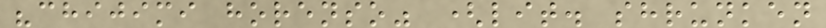"chijimi horenso" (lit. shrunken
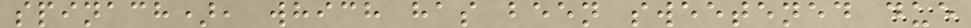spinach), which has been sweetened due
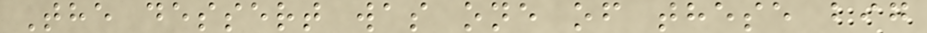The dessert was one of these big
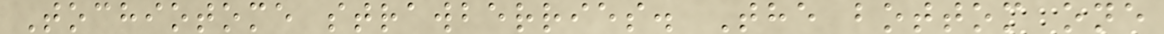Tochiotome strawberries. The bottom one
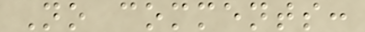No comments:
